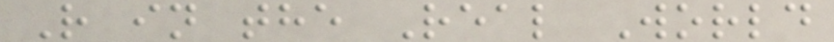R in the Real World
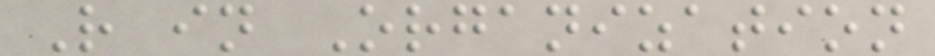R in Organization
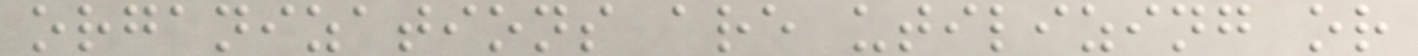organizations are utilizing or
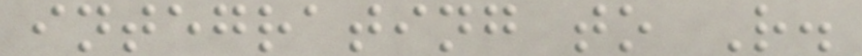integrating to R.
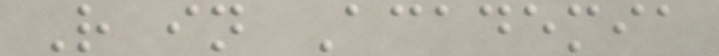R in Academia
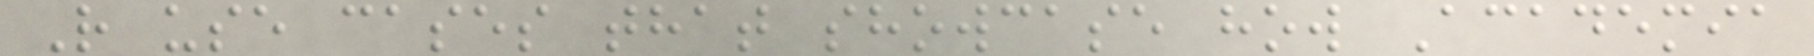R use cases that showcase how Academia
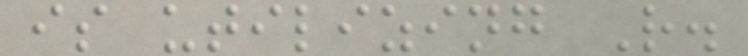is utilizing R.
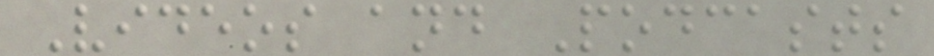Videos and Podcasts
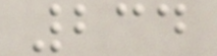234
